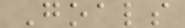Goals
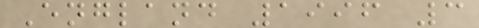England 1996 3
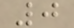0
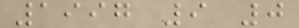1997 9 0
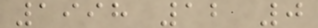1998 12 0
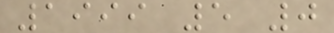1999 5 0
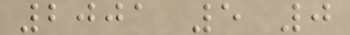2001 5 0
